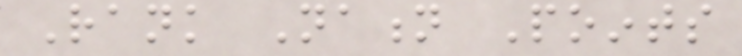Rank Nation Points
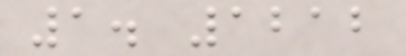1. 1212
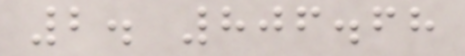2. 806.68
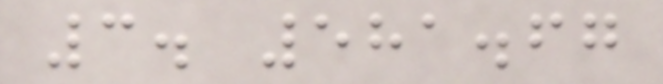3. 581.67
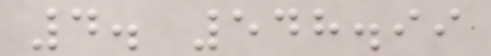4. 548.99
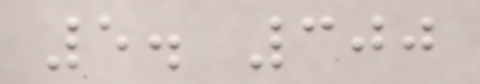5. 300
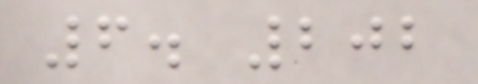6. 202
